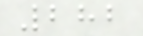282
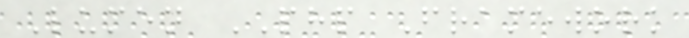Lumen PHP Framework
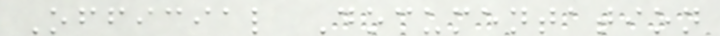Official Documentation
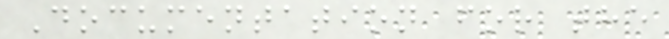Documentation for the
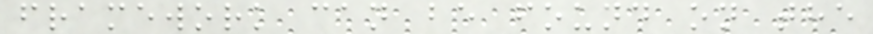framework can be found on the
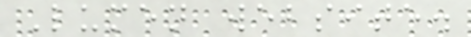Lumen website.
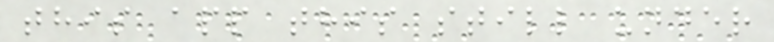this app this still under
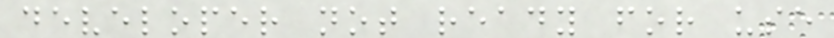developer not ready for use
